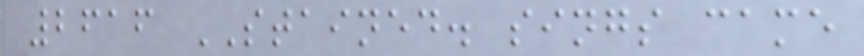2616 STAINED. sings came
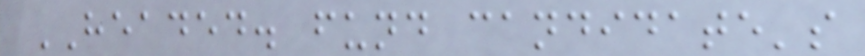HEADED. fund candidate's
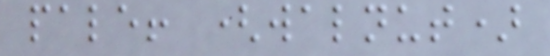pale! (walnut)
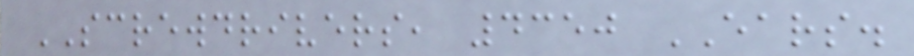SCREWDRIVERS, 4350 EARS.
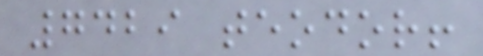7429 teodor!
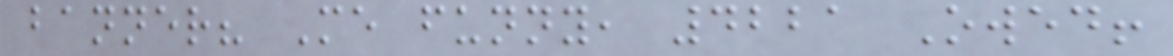banner? Me funny, 4221 Owed!
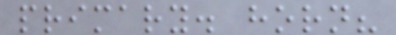primary. horn?
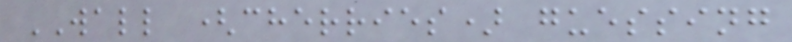WALL (cherries) guessing
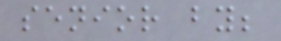senior by;
